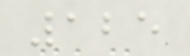125
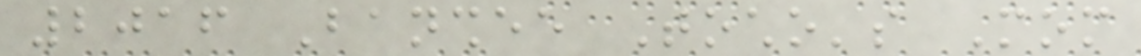2016 Banshee Tocho's Mom
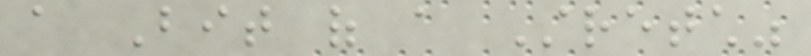a Bit of a Stretch"
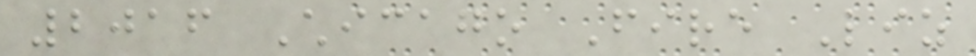2016 Chicago Fire Liz
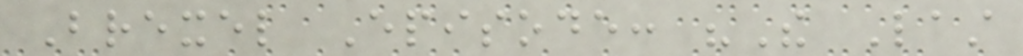Brexel Episode: "The Last
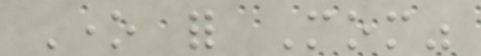One for Mom"
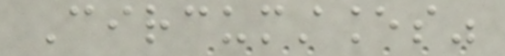Circumstances"
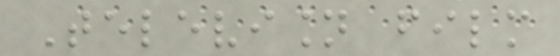Television film
